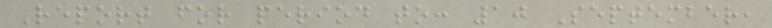Report for period to: 10 September,
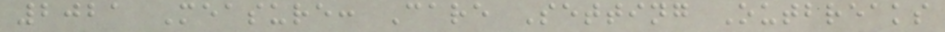2021 Measure: Care Setting Outbreaks
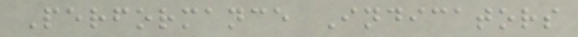Performance Indicators
